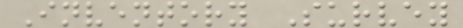Inventory Survey
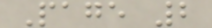Page 2
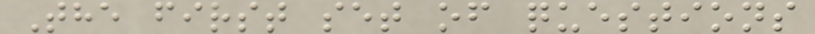The first set of questions
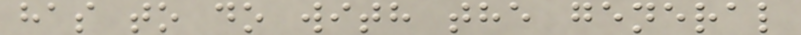has to do with the general
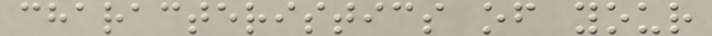characteristics of your
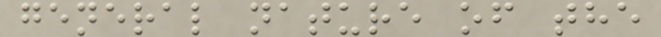general nature of the
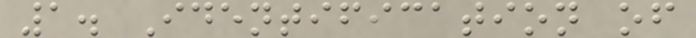1. Identification of
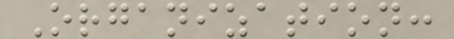Organization:
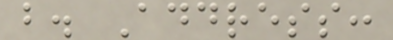b. Address:
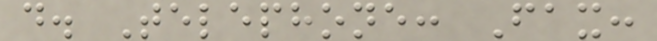d. Telephone: Fax:
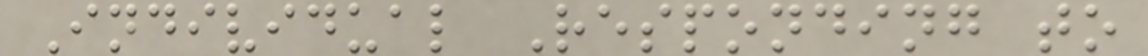Individual Responding to
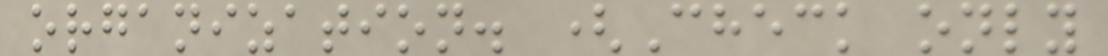organization. (Check only
